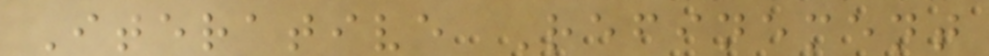Iterative Refinement
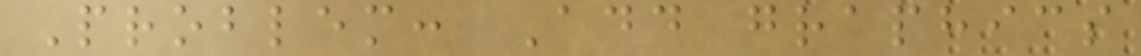Problem: Add graphics
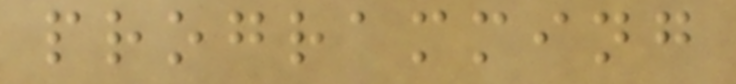programming
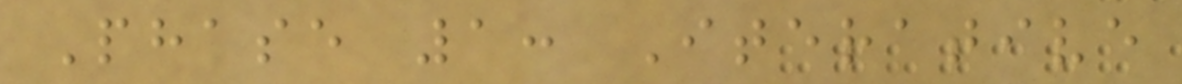Phase 1: Iterative
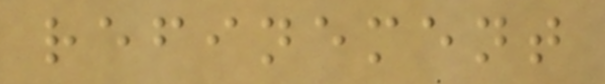refinement
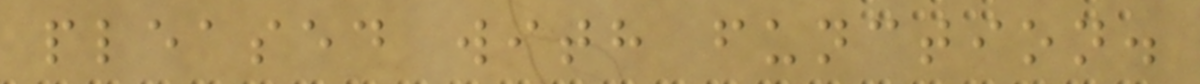pleased with function.
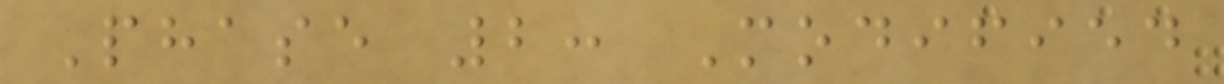Phase 2: Modified
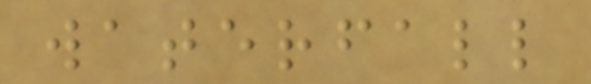waterfall
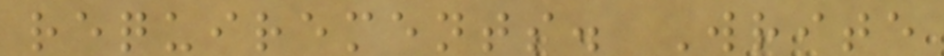requirements. Write
